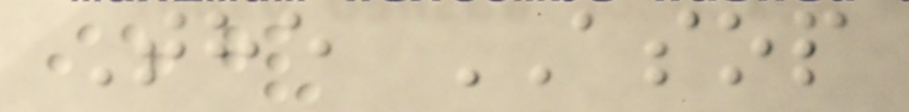The ASOP
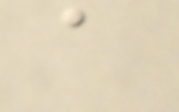a
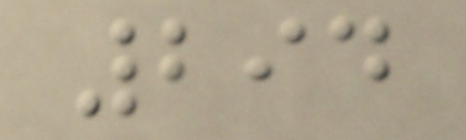294
